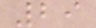29
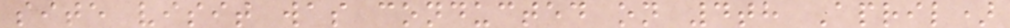site visit was conducted on 4th April)
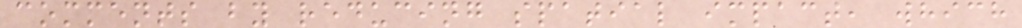comments by reducing spatial impact, which
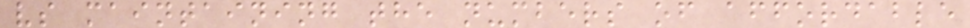vs maintaining the numbers of affordable
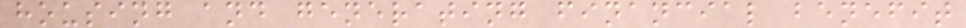housing and generating financial benefit
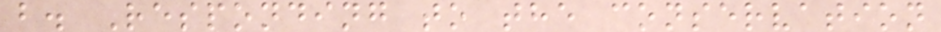b. Responding to the conservation
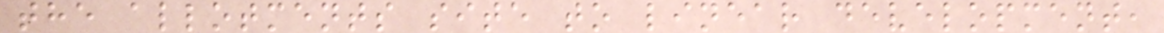the allotments site to linear development,
